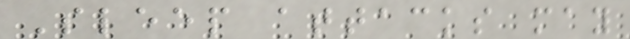Sleep attacks may
